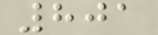801
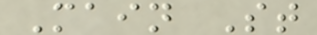Main St
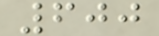600
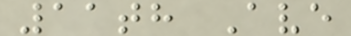11th Ave
